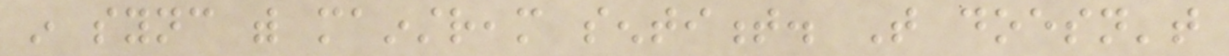in sync with mainstream sentiment. That doesn't
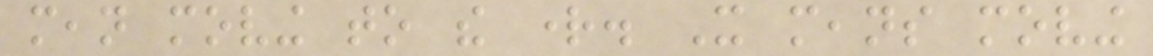mean moving to the right. It means moving
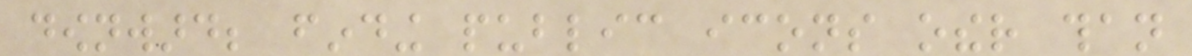downward; finding public icons other than
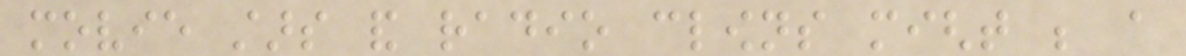movie stars and radio clowns might be a
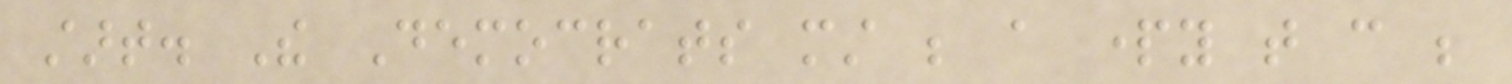start. The Democrats must be a party that can be
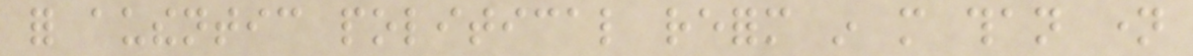for authentic political reform in more than name
